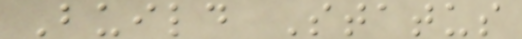Build Status
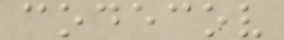codecov
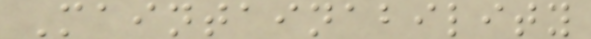Maintainability
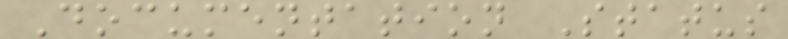Documentation Status
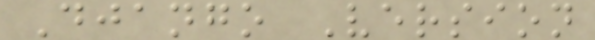Django Version
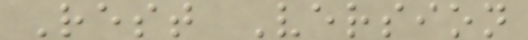Rest Version
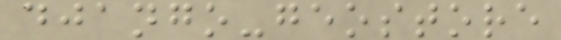django-geostore
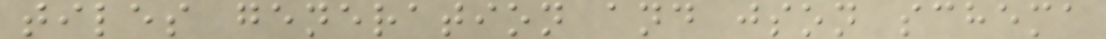tiles generation and json schema
